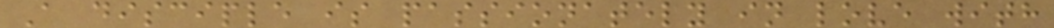A disciple is passionately in love with
